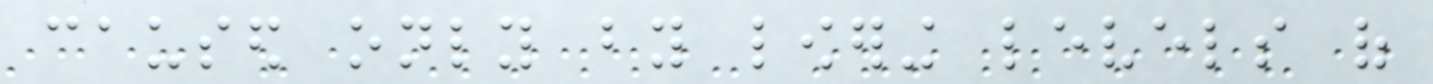caused only by lowering levels of
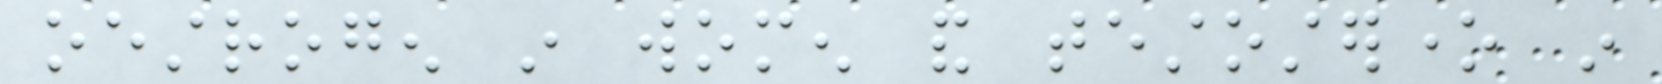oestrogen in women and testosterone in
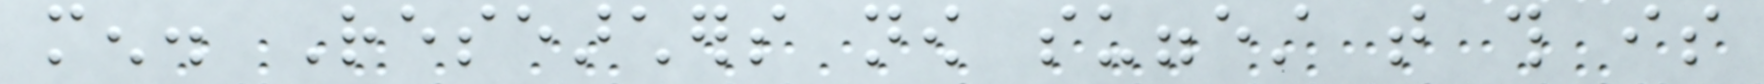men. Researchers now suggest that this is
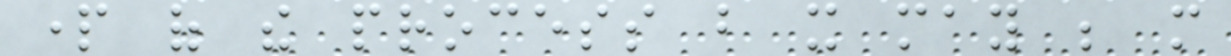part of the process but it may be more
